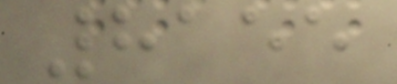8155
